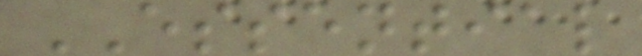ESSENTIAL
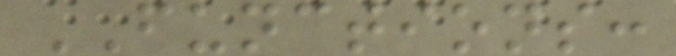FUNCTIONS:
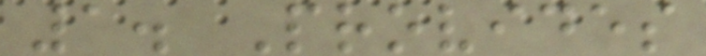1. Provides
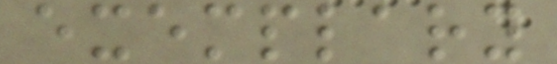exemplary
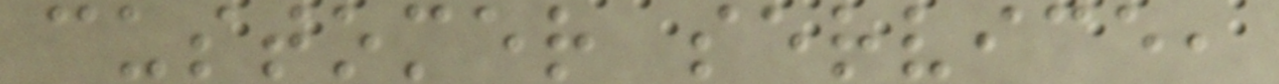customer service,
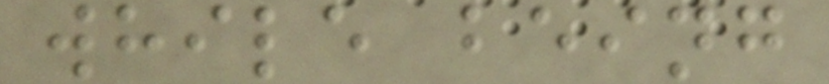while being
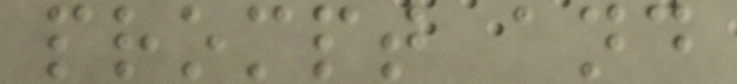prompt and
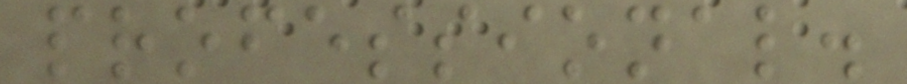professional.
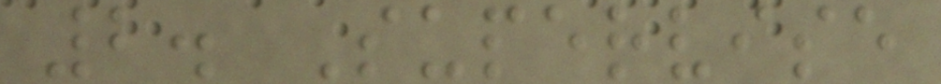2. Supervise
